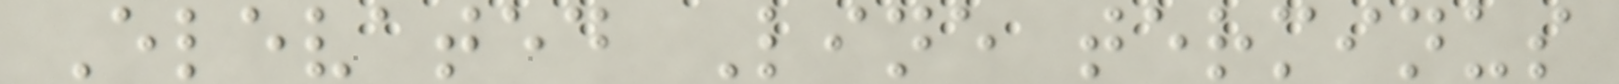Elevated Line terminus
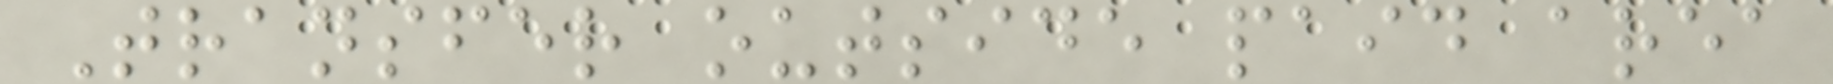Transfer outside paid area
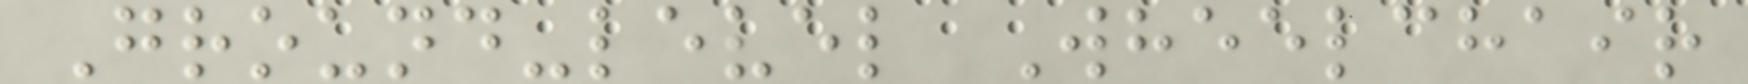Ground-level Wheelchair
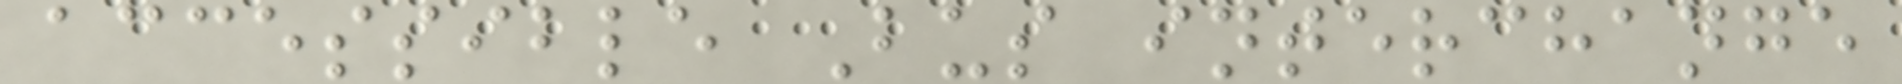accessible Bus interchange
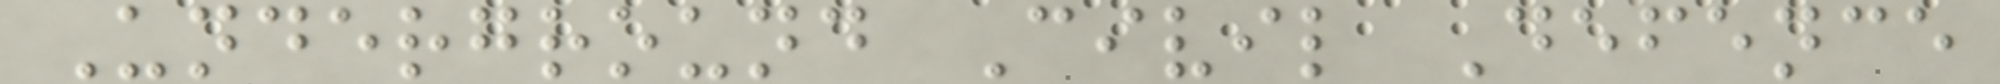Underground Civil Defence
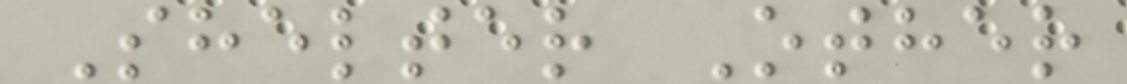Shelter Other
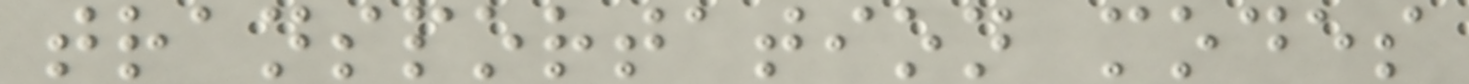transportation modes
